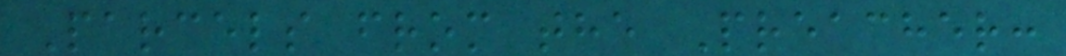Parcels from the Preacher:
